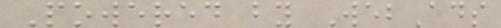Powered by WebAds
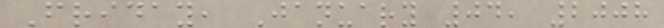Friday, January 04, 2008
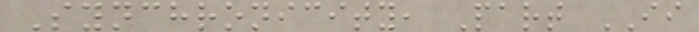Synchronicity, Part II
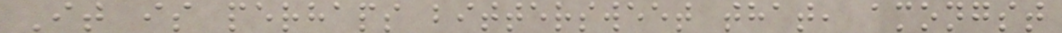It is perhaps bittersweet that, amongst
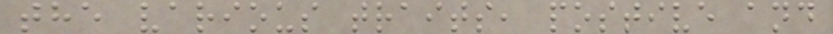the various traits, postive and
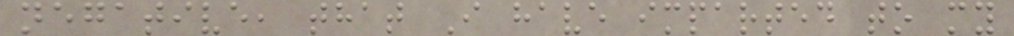negative, that I have imparted to my
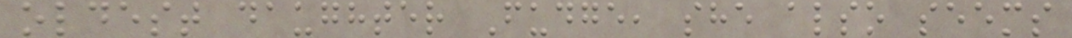oldest daughter Fudge, she also seems
